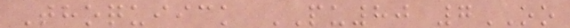Thoquiick PU80 7OO
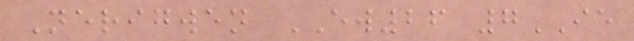Nerigwen EW26 7IE
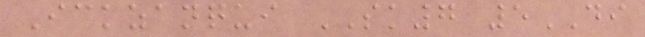Ickzanqui SK7 5DI
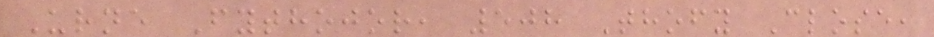Urne Fythojor, 508 Thofy Close,
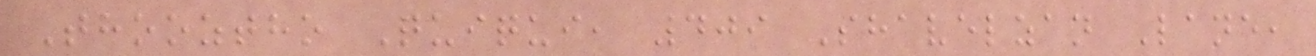Thooztho Quiqui, 409 Shavelzan Lane,
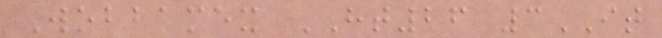Wobbamex HT26 3IT
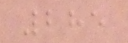285
